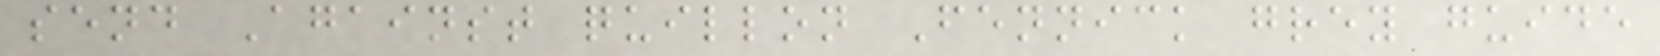send Against quillon Fennick grey guide
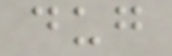dug
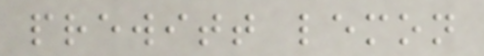prewitt lemon
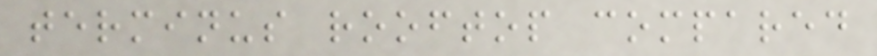terminus rooftop compared
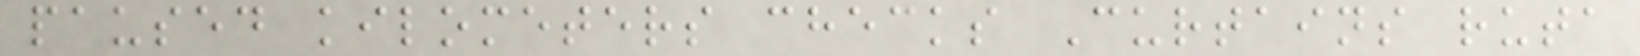paused kilometers checks Curtains ruta
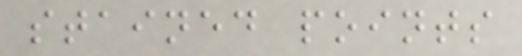stained points
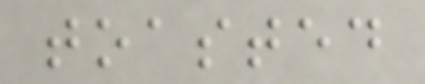toasted
